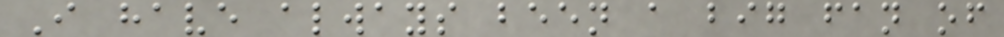I have always been a big fan of
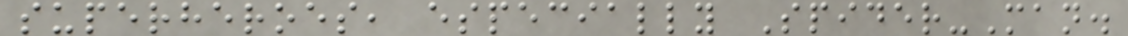superheroes, especially Spider-Man.
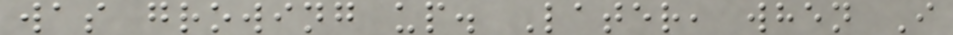was growing up. Later, when I
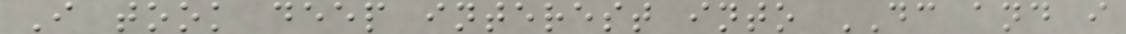I took deep interest into DC and i
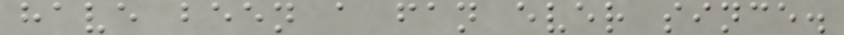have been a fan ever since.
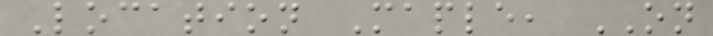Location Maple, ON
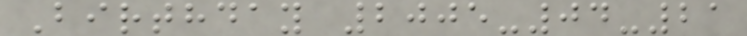Birthday 2005-04-21
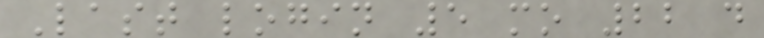Last login 5 mo 22 d
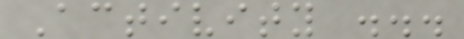Activity ...
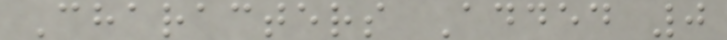Characters Added 0
